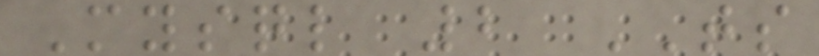Mysql 2 TS
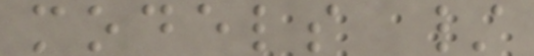models /
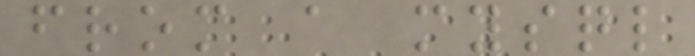from a mysql
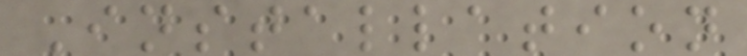Installation
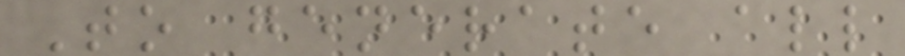To generate all
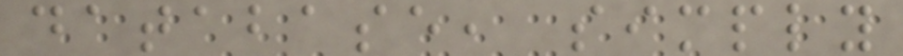database, simply
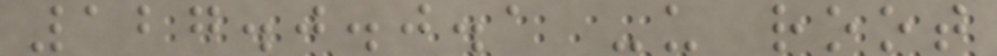127.0.0.1 -u root
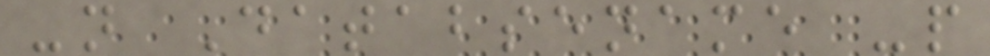-n Databsename -p
